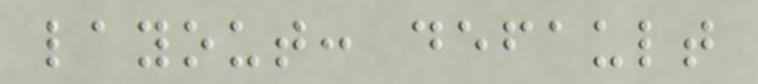layout: default
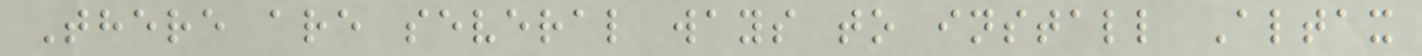There are several ways to install Altax
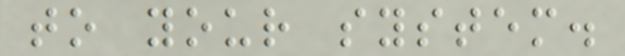to your system.
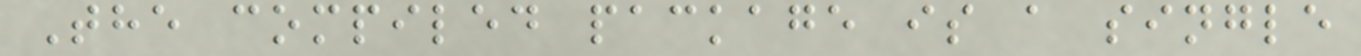The compiled package is a single
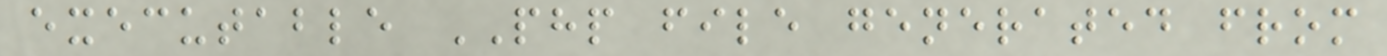executable PHP file generated from
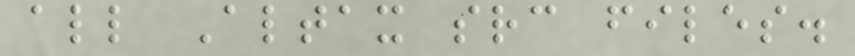all Altax src files.
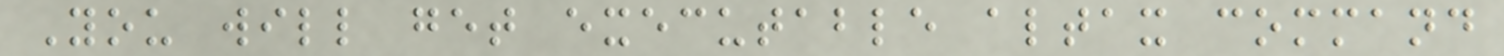You will get executable altax command
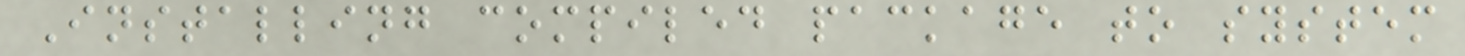Installing compiled package to system
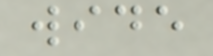wide
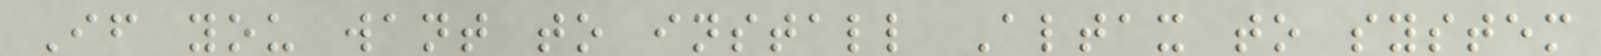If you want to install Altax to system
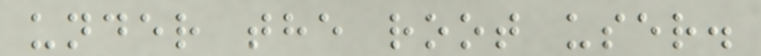under the root user.
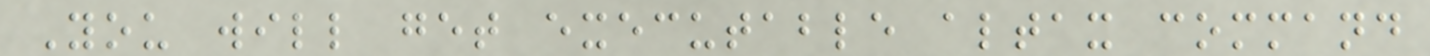You will get executable altax command
